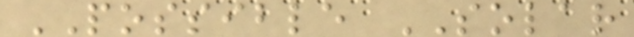POSSIBLE SOLAR
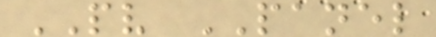PV PANEL
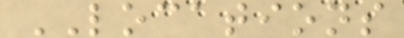LOCATIONS
